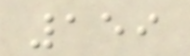159
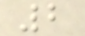2
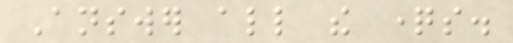Answer all the questions.
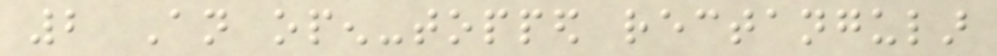2 An open-topped rectangular
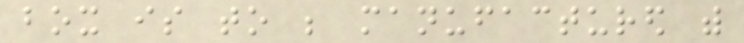box is to be manufactured with
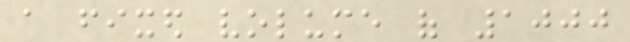a fixed volume of 1000
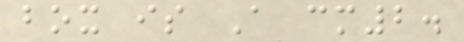box is A cm2.
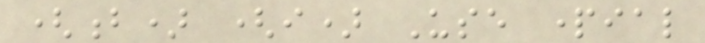(b) (i) Use partial
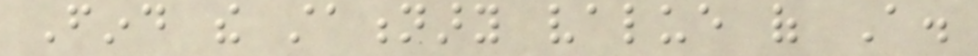Find the stationary value of A.
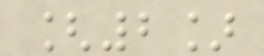[2]
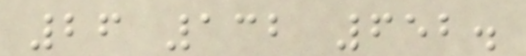26 132 652.
